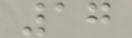17
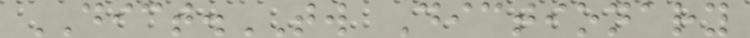DICT.TW Dictionary
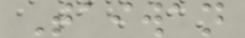Taiwan
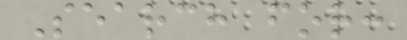Search for:
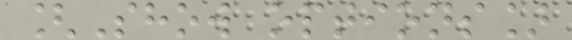[Show options]
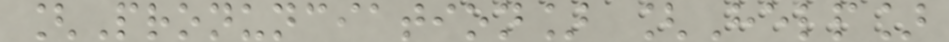[Pronunciation] [Help]
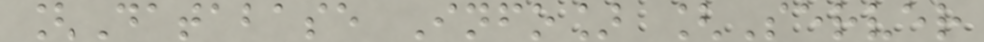[Database Info] [Server
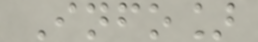Info]
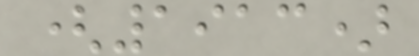(1913)
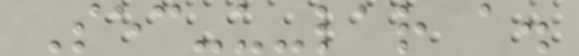Sec-u-lar a.
